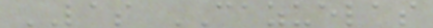LAS CAZUELAS
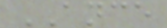ANCE
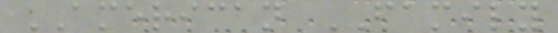AMERICAN FAMILY
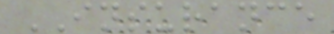INSURANCE
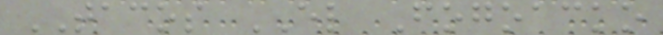TACOS EL Fogoacko
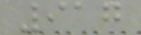917
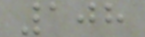108
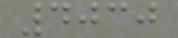4030
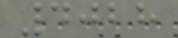4028
